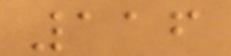116
